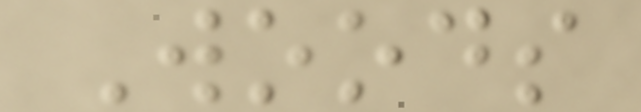Woods
